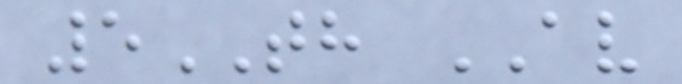5TH AV
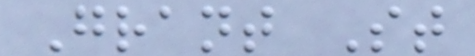Grant St
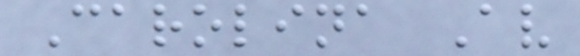Carolina Av
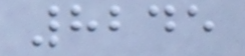8245
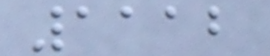1112
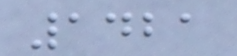1421
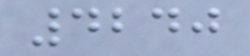4240
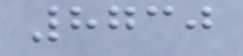8730
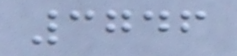3746
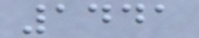1441
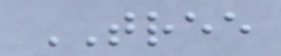TREE
